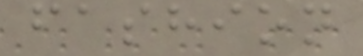fashion
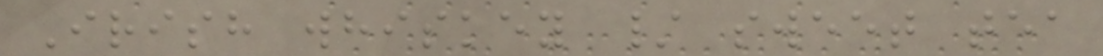Irish whiskey / sweet tea
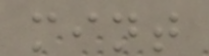mint
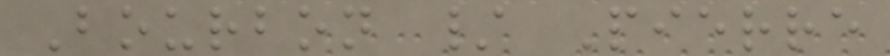Bourbon / Pierre
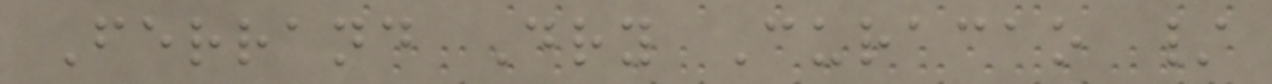Ferrand Dry Curacao /
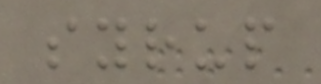syrup
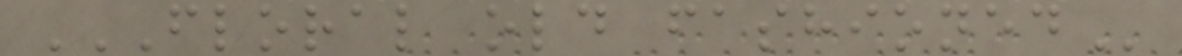FLORAL OLD FASHIONED
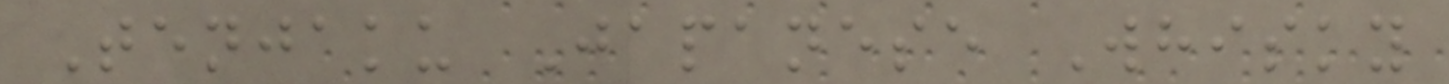Tenjaku Japanese Whisky
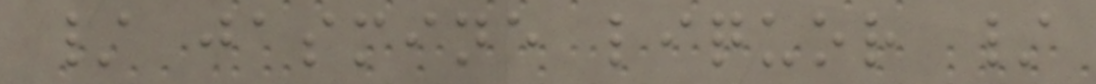/ jasmine liquor /
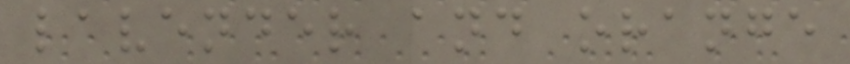lavender and orange
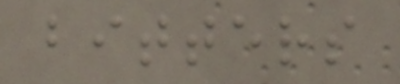bitters
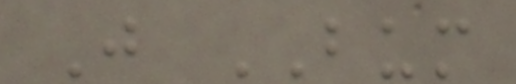J BUM
